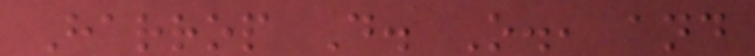Harrop D. O., and
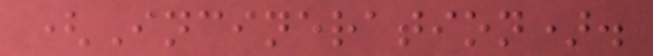(Incineration).
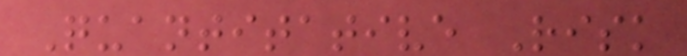Quantitative Risk
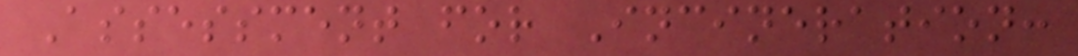Assessment for Incineration:
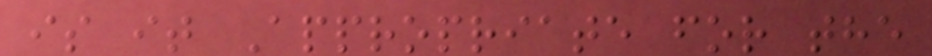is it Appropriate for the
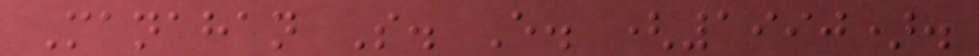Manahan S. E. (1990).
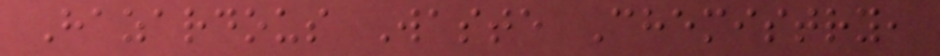Hazardous Waste Chemistry,
